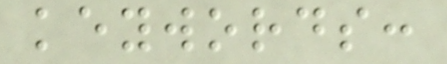keywords:
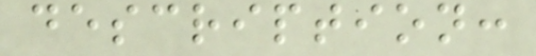description:
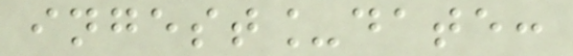ingest_date:
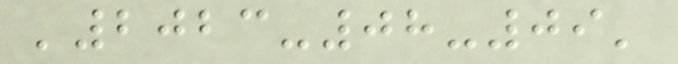'2023-08-09'
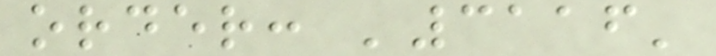order: '3116'
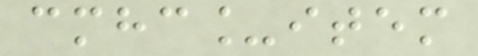cmhc_item
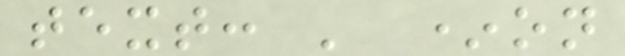text: ' *on
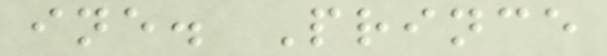ine. Prince
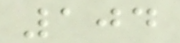104
